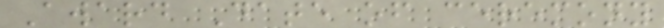Award Date of ceremony
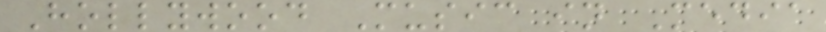Hollywood Music in Media
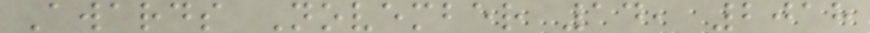Awards November 14, 2018
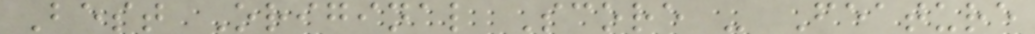Best Original Score - Feature
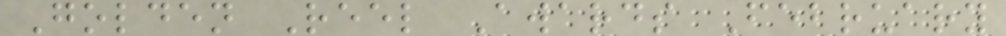Golden Reel Awards February
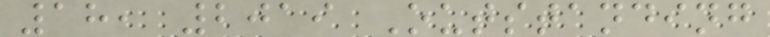18, 2019 Outstanding
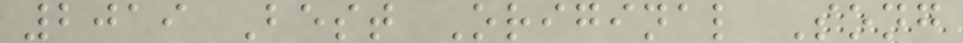2019 Best Original Song
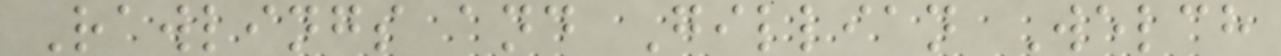Rawlings and Gillian Welch
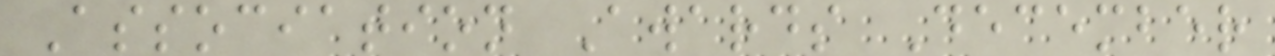Association Awards December
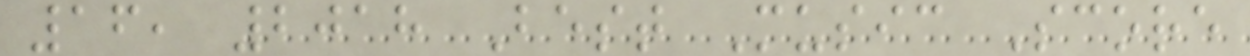16, 2018 Best Music Score
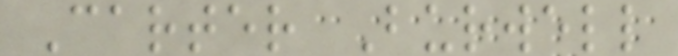Carter Burwell
